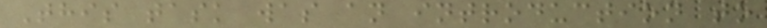This task was an introduction to
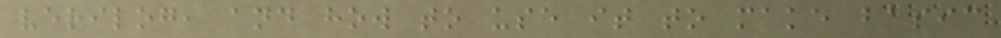verilog, and how to use it to make basic
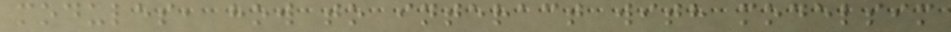modules, how to interact with modelsim
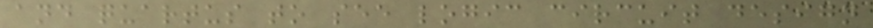and quartus to see logic circuit design
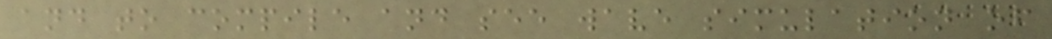and to compile and see wave simulation of
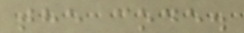the code.
